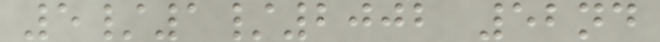5/1/2002 52nd
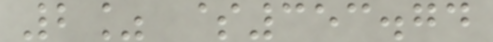2% $353.74
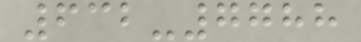632-7788
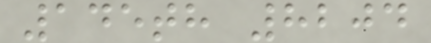145th 8204
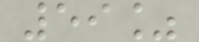59%
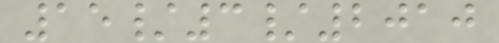15/3/2010
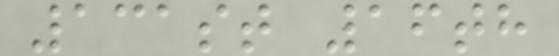131st 16th
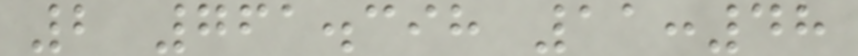2 761.398 11:48
